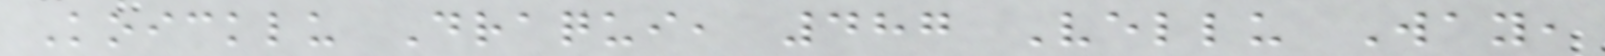Koicklu Draqui, 487 Vellu Way,
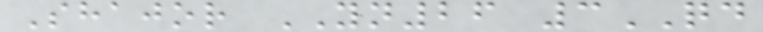Shajor YN26 3QD
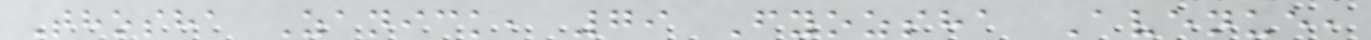Thosha Zanick, 79 Fyozsha Avenue,
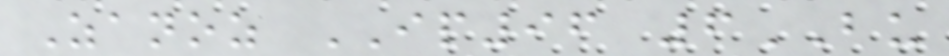Zanoz IP96 6BU
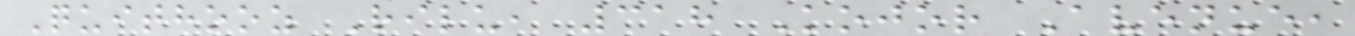Quithooz Rilu, 318 Kojor Avenue,
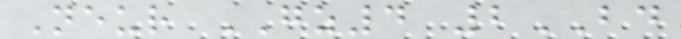Neur GZ4 2BD
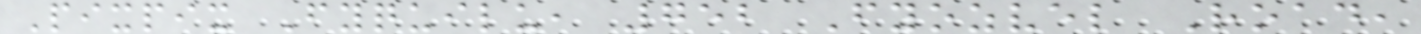Pixpix Fyquilu, 752 Fyozvel Road,
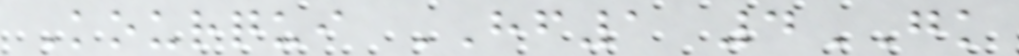Kourqui HF1 4GK
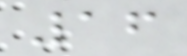16
